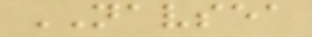NAVSEA
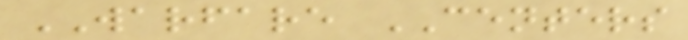WARFARE CENTERS
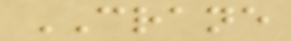CRANE
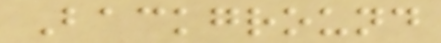Background
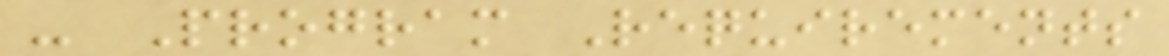- Program Requirements
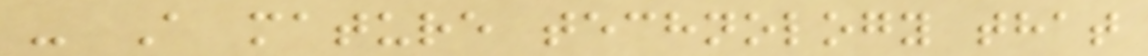- A mature technology that
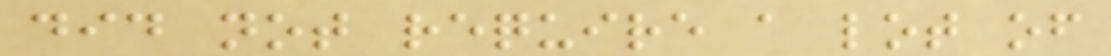did not require a lot of
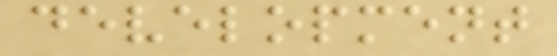development
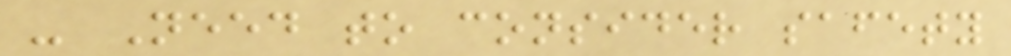- Need to consider safety
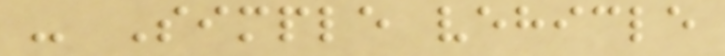- Simple vehicle
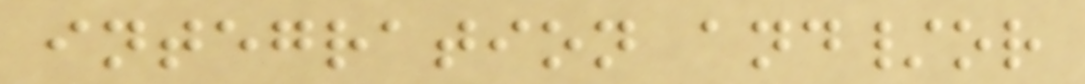integration and/or
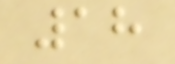18
